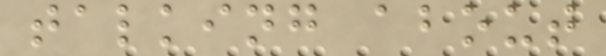talking about
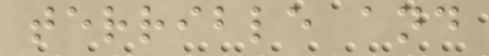terrible and
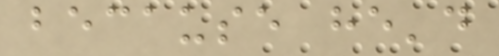because he'd
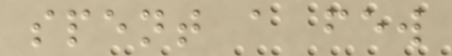spent a few
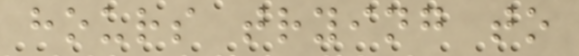hours trying to
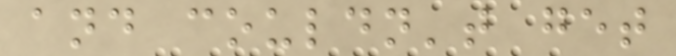and couldn't get
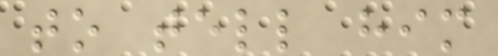to tell him
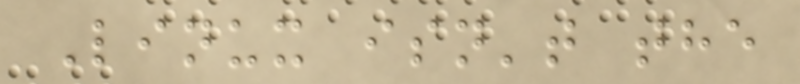Linux isn't the
